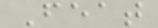Feat
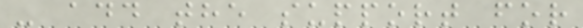- add the support for
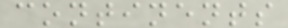continents
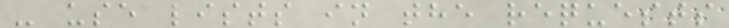- use lists in the requests
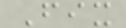Fix
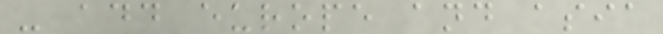- add europe and asia
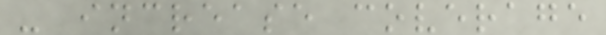- increase coverage
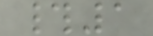#1
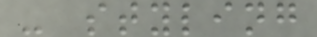- styling
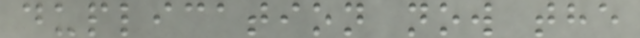duplication now the
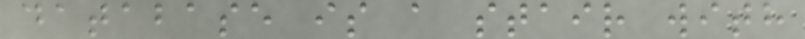database is a stair with
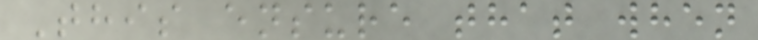This ensure that when
